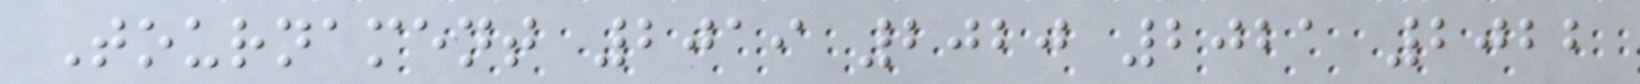Tournament 2019 2020 2021 2022
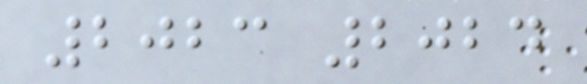2023 2024
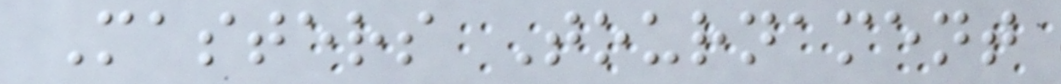Masters Tournament
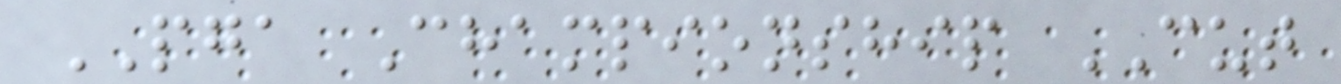PGA Championship CUT
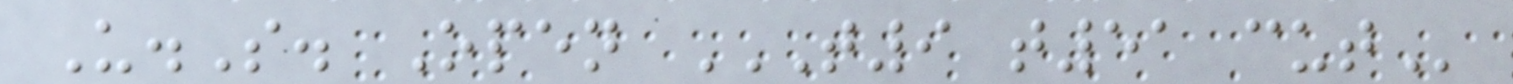U.S. Open T9 T51 CUT
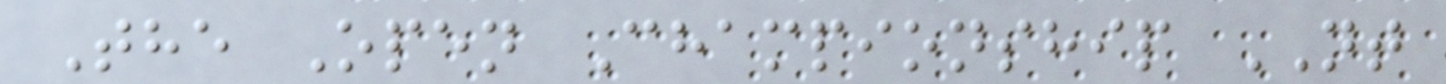The Open Championship NT
